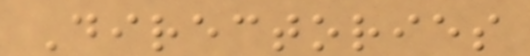Directories
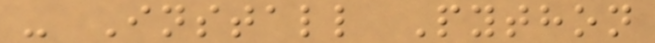- Install Python
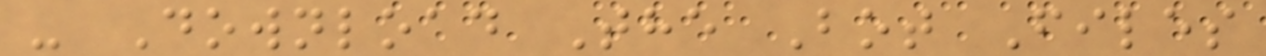- Download The Bot Files
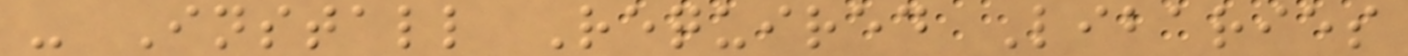- Install Required Libaries
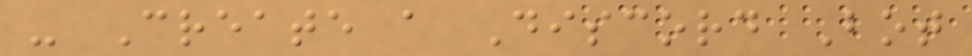- Create a Discord Bot
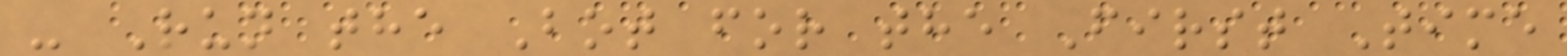- Run the Bot for the First Time
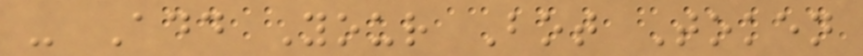- Add Your Bot Token
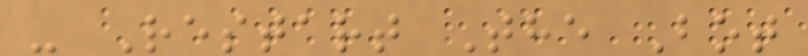- Restart The Bot
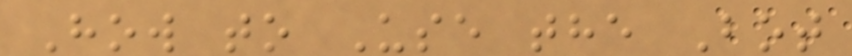How to Use the Bot
